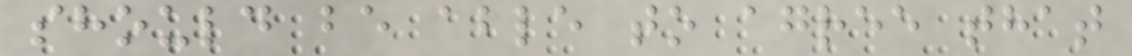should be able to agree that
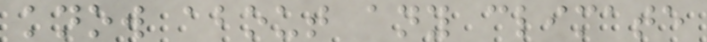know about any climate
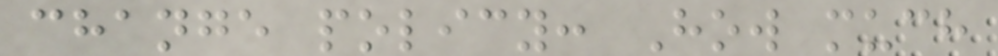change policy: How much
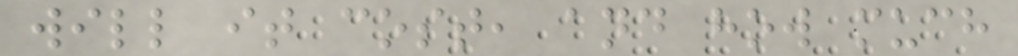will it cost, and how much
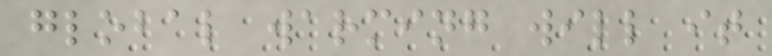global warming will it
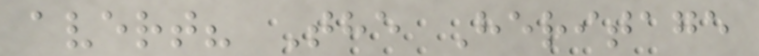avert? The Heritage
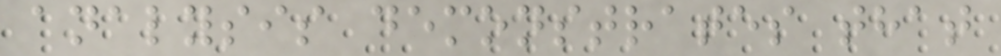analysis demonstrates that
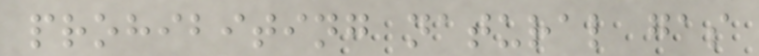prohibiting natural gas
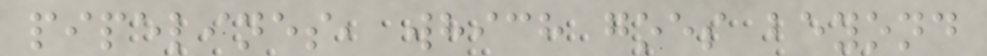pipelines, which goes beyond
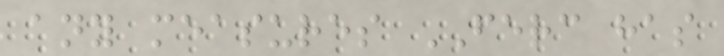any measures FERC has
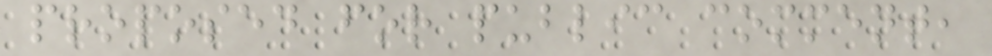proposed for public comment,
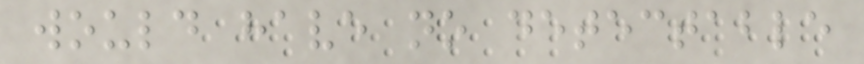would have no detectable
